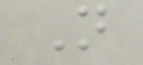N
